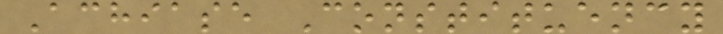Achiase Constituency
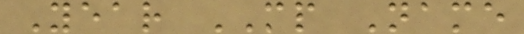Year MP Name
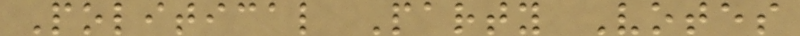Political Party Votes
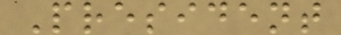President
